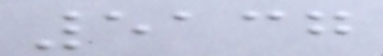5137
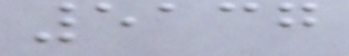5137
